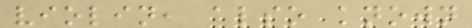violin, also known
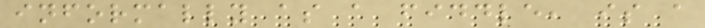informally as a fiddle, is a
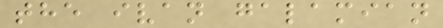the ivan galamian
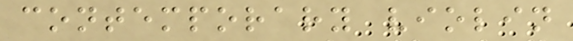contemporary violin
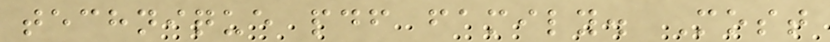technique pdf family. Most
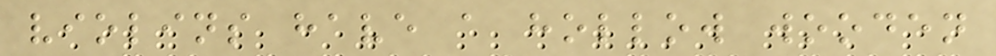violins have a hollow wooden
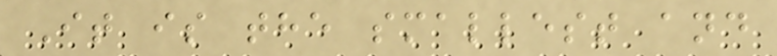It is the smallest and
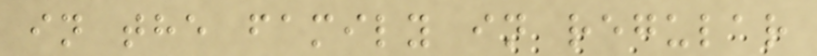in the family in regular
